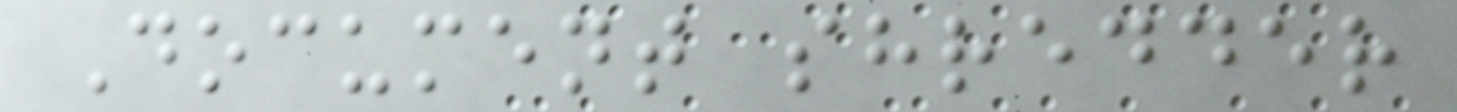Document shredder
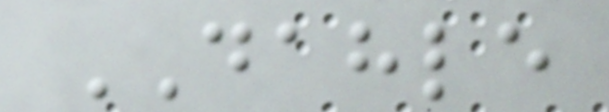DAHLE
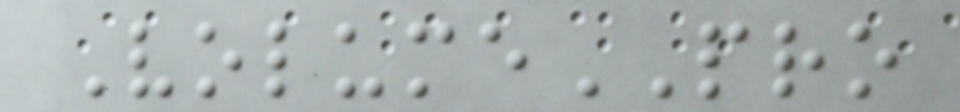VolumePRO
